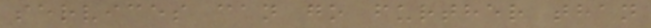services can go further than
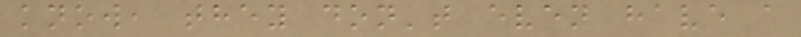know, they don't even have a
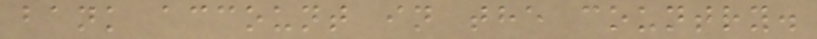bank account in the country.
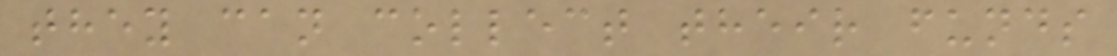they can collect their funds
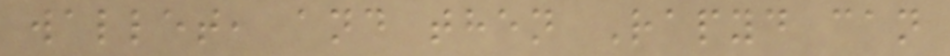wallet, and then Rapyd can
